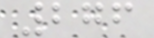276
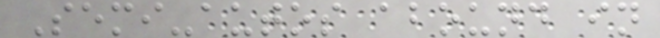Semi-autos abound in
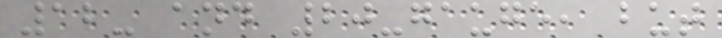12- and 20-gauge, but
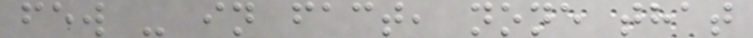few - in fact, none that
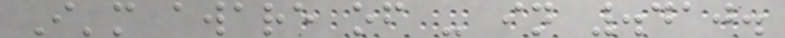I'm aware of - in .410.
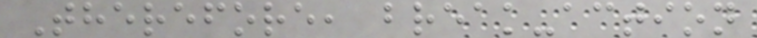Therefore, break-action
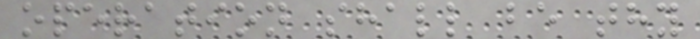operation shall be thy
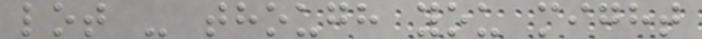lot - though you might
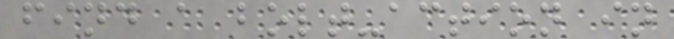find a bolt-action in
